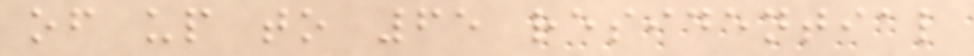of up to 65 residential
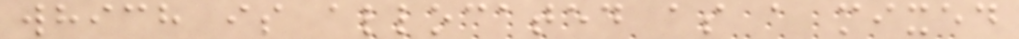which is allocated as a mixed
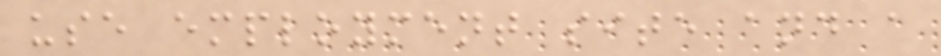use employment site and a
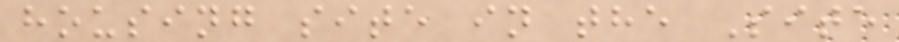housing site in the Site
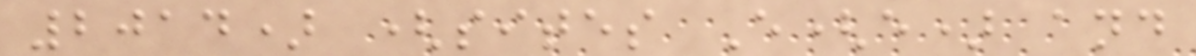2014) (sites E(e) and
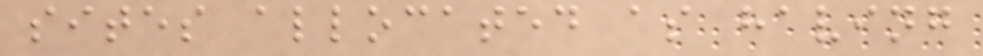sites allocated as having
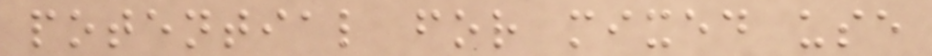potential for mixed use
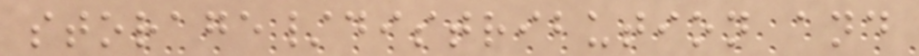storage/distribution and
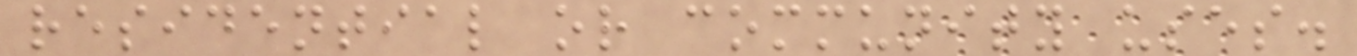residential or community uses.
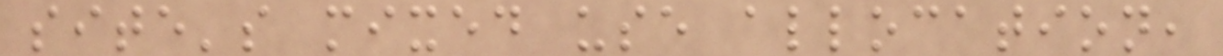site's mixed use allocation,
